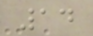14
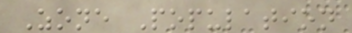Zone Population
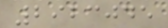2923045
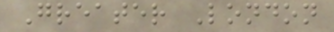Greater London
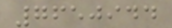7650944
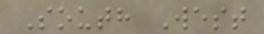South West
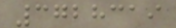3728319
